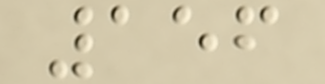156
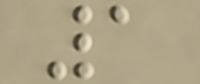1
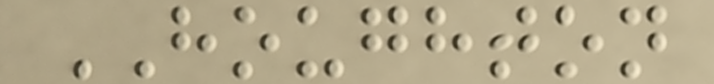HOUGHTON
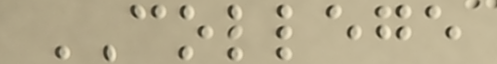COLLEGE
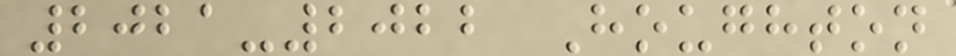2021-2022 Houghton
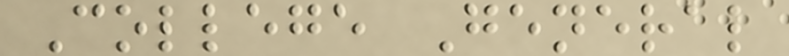College General
